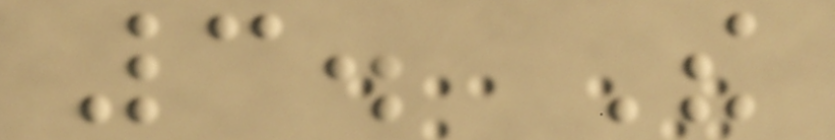3. The
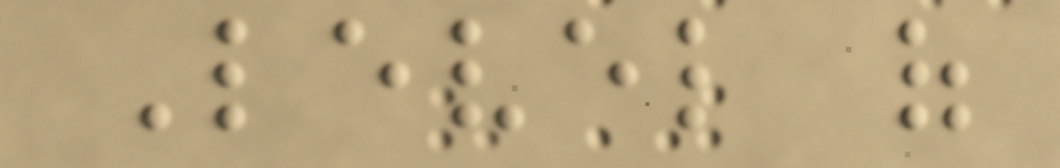Level of
